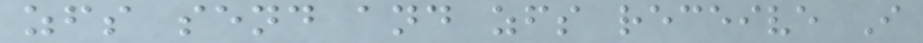zfs send and zfs receive I
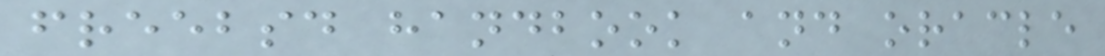freebsd handbook and oracle
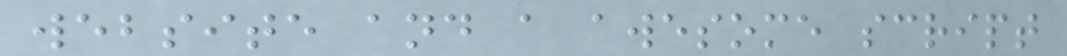website and a awesome script
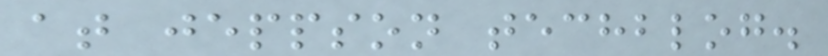at jeppson techblog.
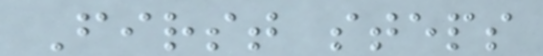First steps
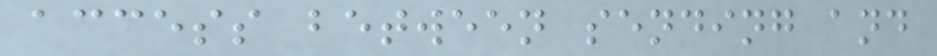access between sending and
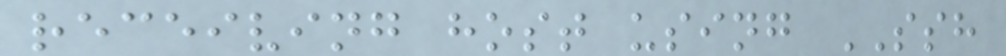receiving host using SSH
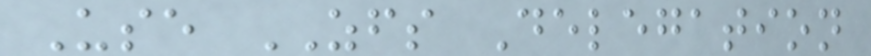Use ZFS Delegation
